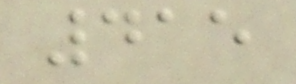415
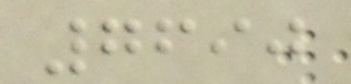7690
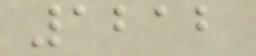1212
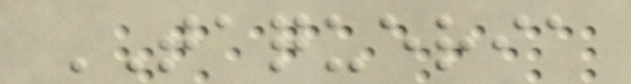TAQUERIA
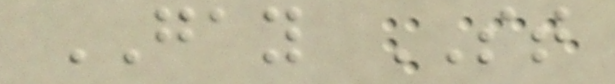GAY ST
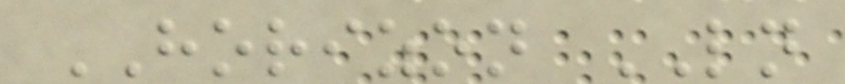HORIZON LN
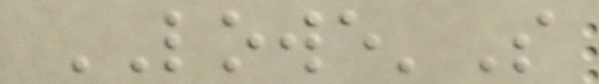LOWE'S
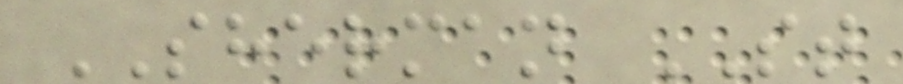SHERMAN ST
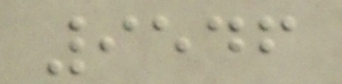9546
